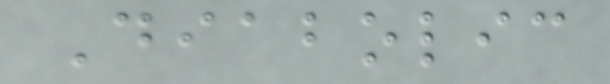Diabolic
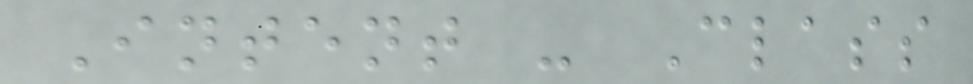Intent - Class
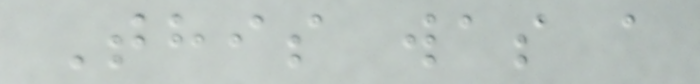This was a
